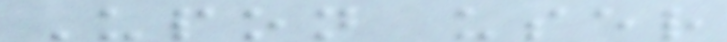Upon user
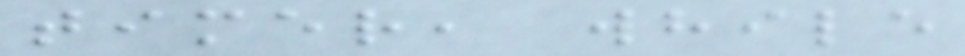timer, while
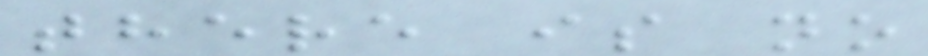there is no
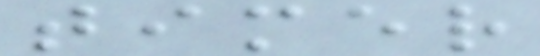timer
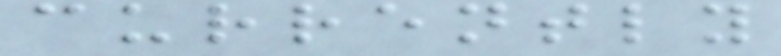currently
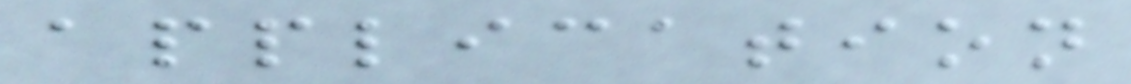application
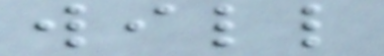will
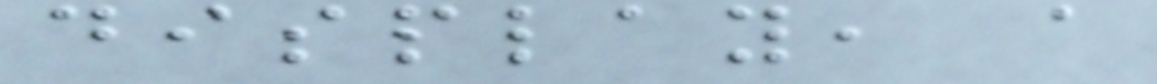display, a
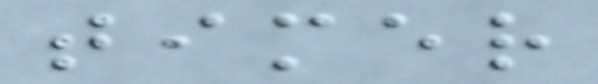timer
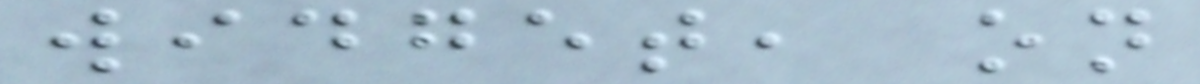widget, on
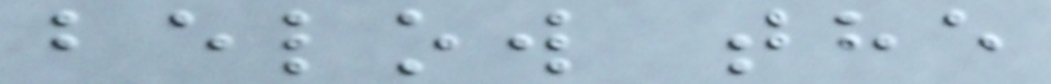below the
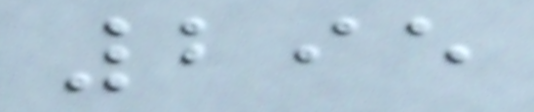295
